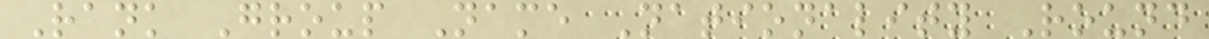Rank Group Name Nationality Round
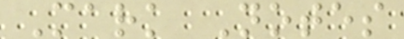Mark Notes
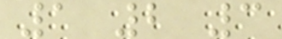1 2 3
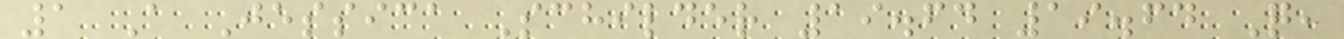1 A Jessica Schilder 19.64 19.64 Q,
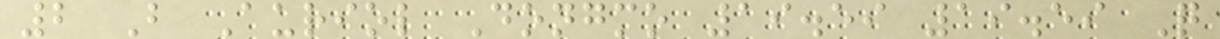2 B Auriol Dongmo 19.59 19.59 Q
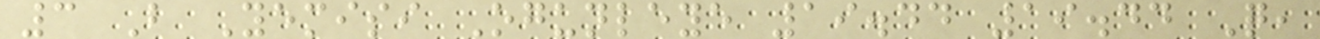3 B Yemisi Ogunleye 19.44 19.44 Q,
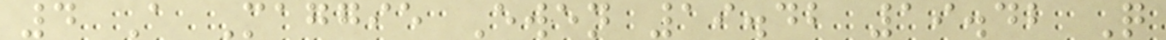4 A Maggie Ewen 19.42 19.42 Q
